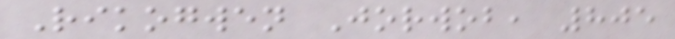Rikogwen Jorwob, 805
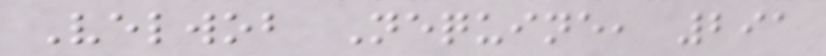Velwob Nequine, 291
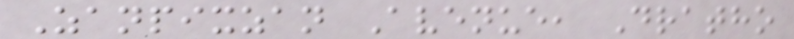Zanpixzan Avenue, Dratho
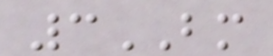3BM
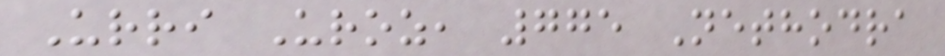Urri Uroz, 775 Nethodra
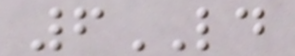6LD
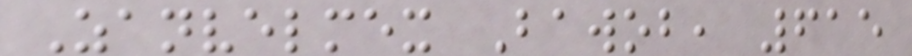Zanvelmex Bawob, 615
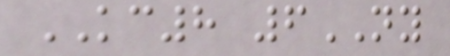KC8 6NY
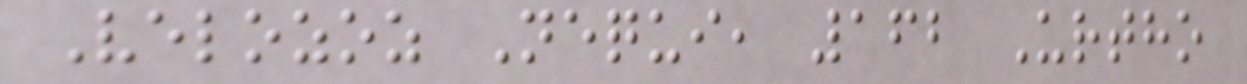Velozoz Nequi, 162 Urtho
